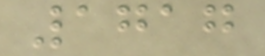1717
